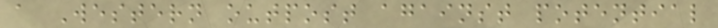a Western outpost against potential
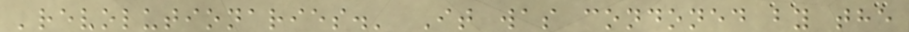'revolutionaries.' It was condoned by the
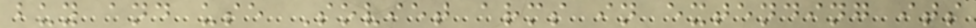buy and use Soviet arms in extending its
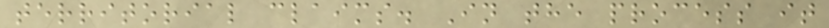territorial claims. In the process it
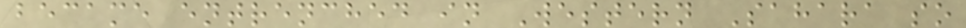became entrenched in Western Sahara so
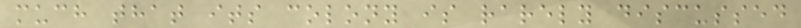much that its colony is rarely discussed
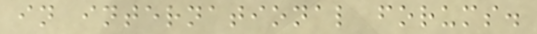in international forums.
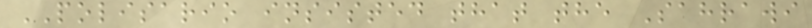POLISARIO insisted that the Sahrawi
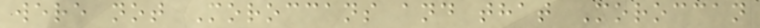were not Moroccans and that Moroccan
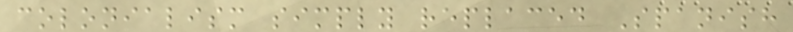colonialism simply replaced Spanish
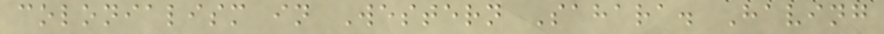colonialism in Western Sahara. Having
